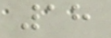18
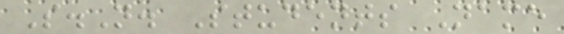S.N. Students Name
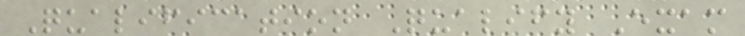Qualification Qualify Exam
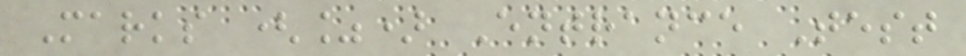Marks (%) Entrance Test
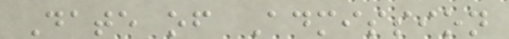Date of Admission
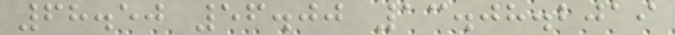68.50 56.00 13.08.2019
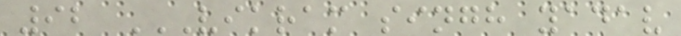92 VIKRAM SINGH YADAV
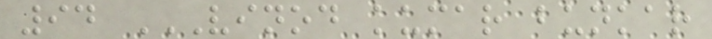94 VINOD KUMAR BUNKAR
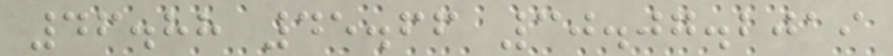46.88 45.66 30.07.2019
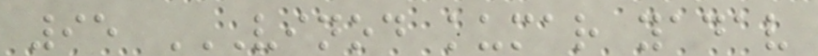95 VINOD KUMAR YADAV
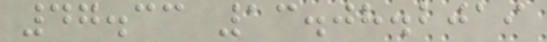47.33 13.08.2019
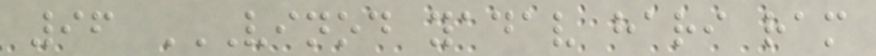96 VINOD YADAV HARI RAM
